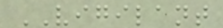VIGILANT
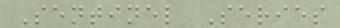Sentinel Series
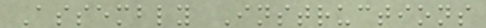Assembly Instructions
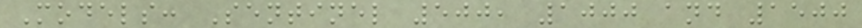Models: Sentinel 500, 1000 and 1500
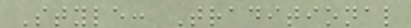Style: Traditional
